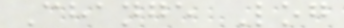Change Log
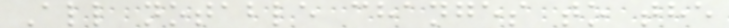All notable changes to the
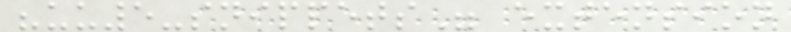"uu5-snippets" extension
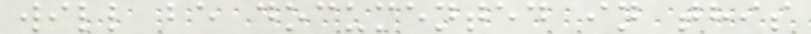will be documented in this
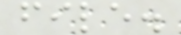file.
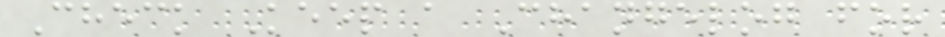Check Keep a Changelog for
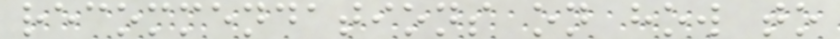recommendations on how to
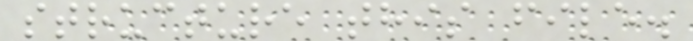structure this file.
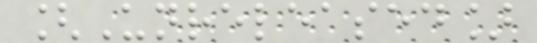[Unreleased]
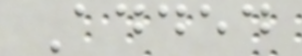Added
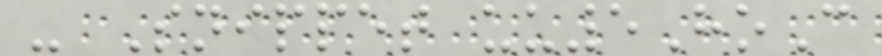- Snippet uu5HoC
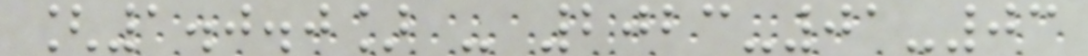[1.0.0] - 2023-01-03
